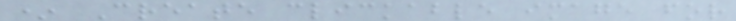* Create clickable image for
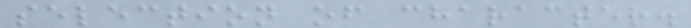selection of character.
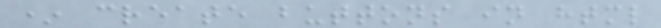* create buttons in html
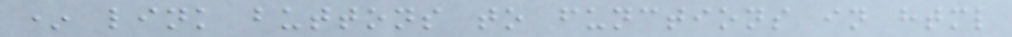* link buttons to functions in html
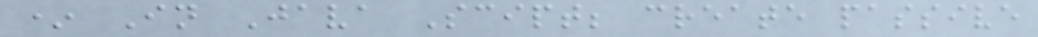* In Java Scipt; create passive
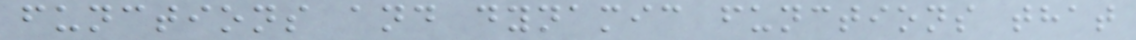functions and dynamic functions that
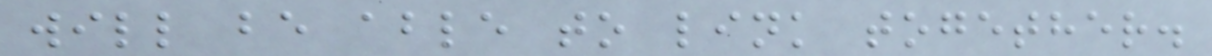will be able to link together.
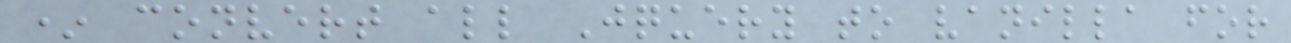* convert all Jquery to vanilla for
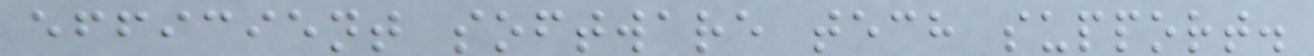efficient software tech support.
